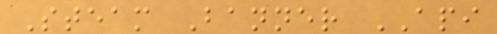Steam Banner API
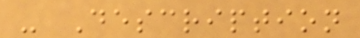- Description
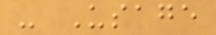- Usage
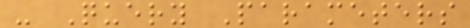- Query Parameters
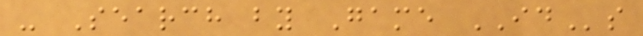- Search by Game IDs
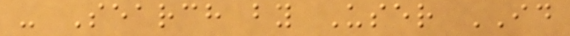- Search by User ID
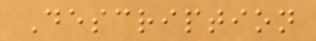Description
